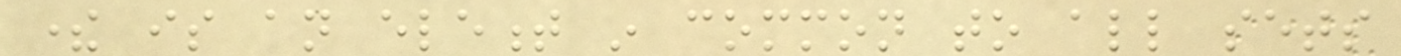there is an element in common to all sets
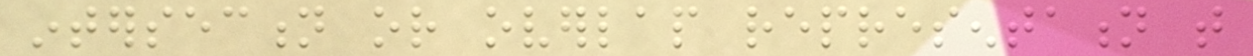intersection or overlap representation that
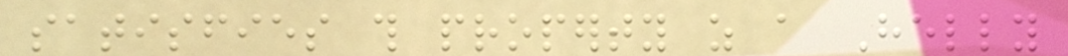satisfies this property as a Helly
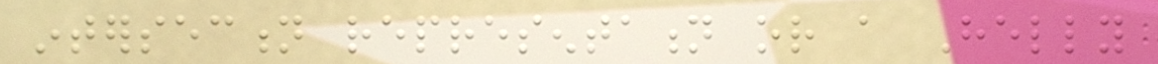intersection representation or a Helly
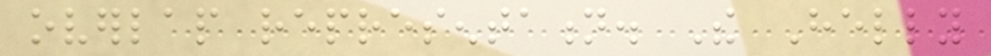overlap representation. The Helly
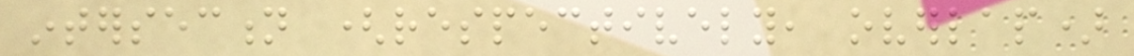intersection (respectively, overlap)
